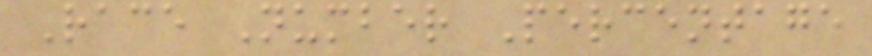Race Number Percentage
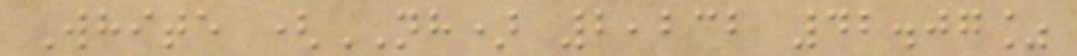White (NH) 2,232 42.07%
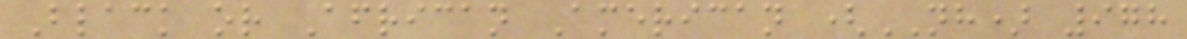Black or African American (NH) 978
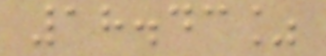18.43%
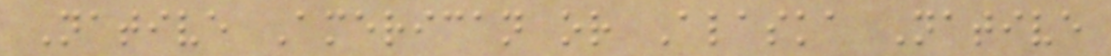Native American or Alaska Native
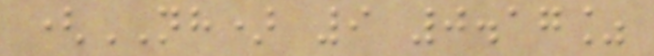(NH) 9 0.17%
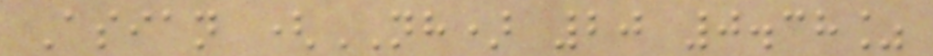Asian (NH) 20 0.38%
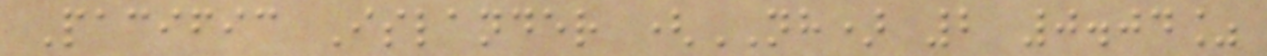Pacific Islander (NH) 2 0.04%
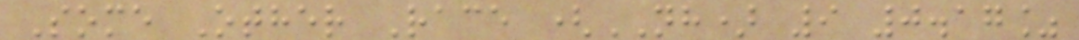Some Other Race (NH) 9 0.17%
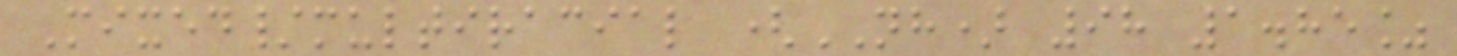Mixed/multiracial (NH) 98 1.85%
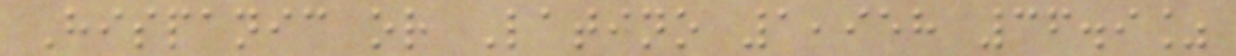Hispanic or Latino 1,958 36.9%
